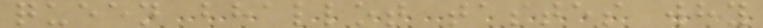queen bhallot tastes why
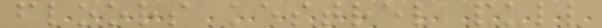floors kestrel pull
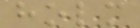holm
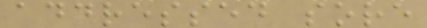addressed sore
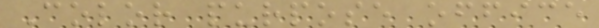Color purpose office
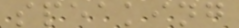speaking
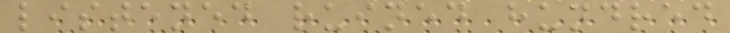listened ruined hundred
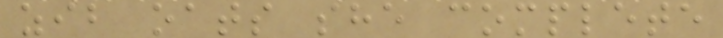zib oats she complete
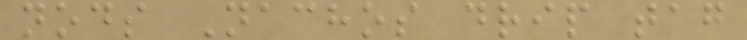nods Nachos drip tag
